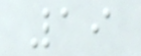19
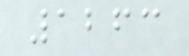1263
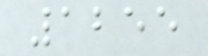1255
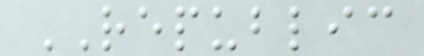REPUBLIC
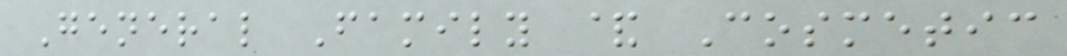General Family & Cosmetic
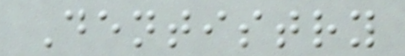Dentistry
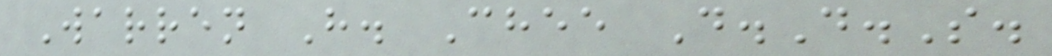Warren H. Chee D.D.S.
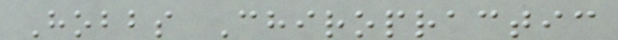Hobbs Chiropractic
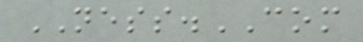NESS.COM
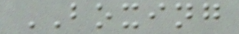BOXING
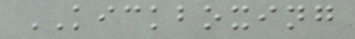KICKBOXING
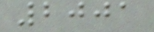2001
